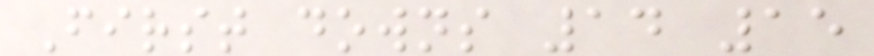First downs 14 15
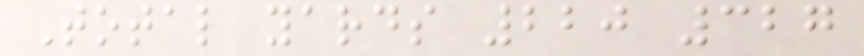Total yards 220 327
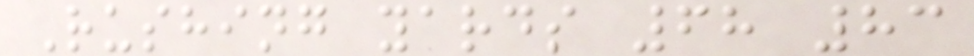Rushing yards 68 83
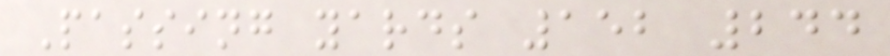Passing yards 152 244
